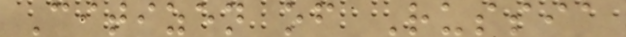Citizen of Russia
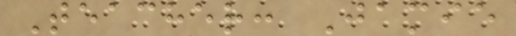Teacher: Jamie
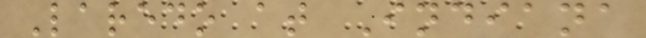Laredo at Indiana
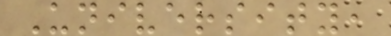University,
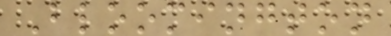Bloomington
